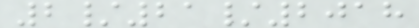2/21/2018
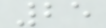25
